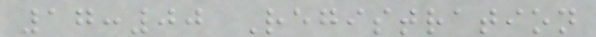17:00 Registration
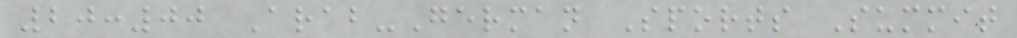20:00 Arab-German Sports Summit
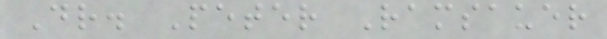Dr. Peter Ramsauer
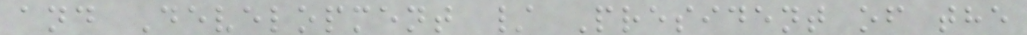and Development / President of the
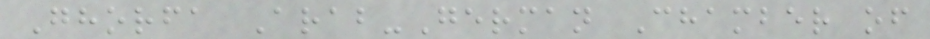Ghorfa Arab-German Chamber of
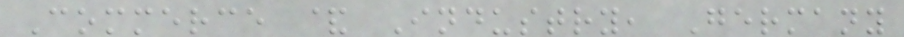Commerce & Industry, Germany
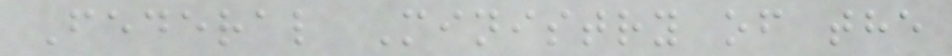Federal Ministry of the
